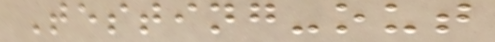Testing-out
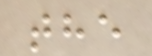the
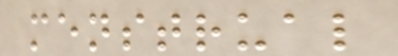menstrual
